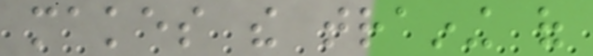makes the training of
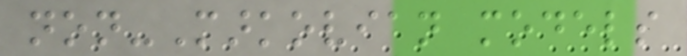non-Markovian models
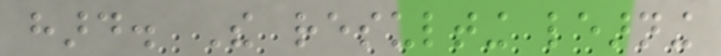hard. The resulting learning
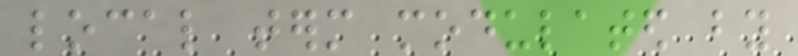local term modulated by
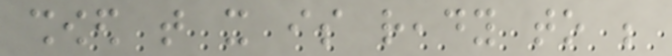showed that it is ready to be
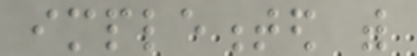implemented with
